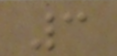3
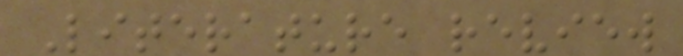Literature review
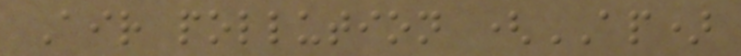Air pollution (AP)
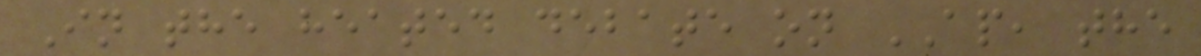In the heated debate on AP, the
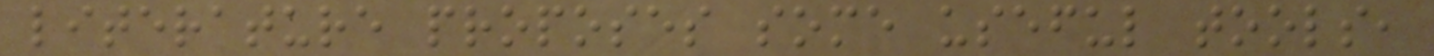literature proposes some useful tools,
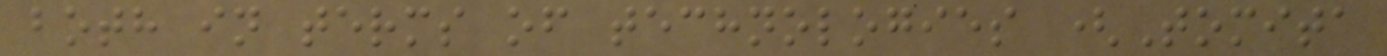both in terms of technologies (Tomita
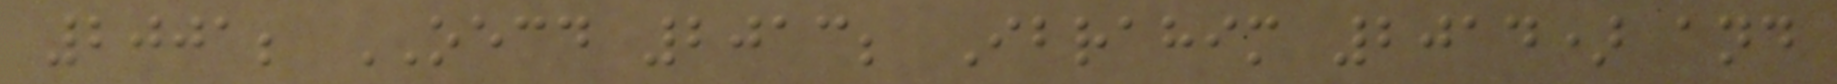2001; OECD 2013; Ibrahim 2014) and
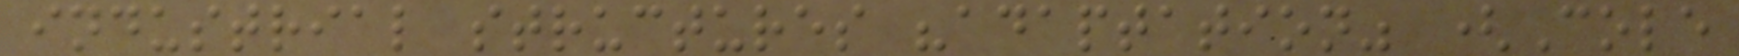industrial structures "adaptation" (Cole
